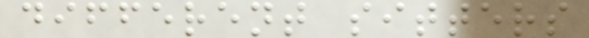different sitters
